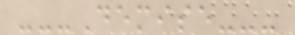---Demise---
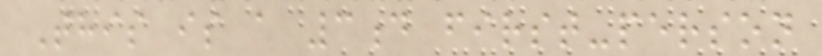This is a 3d first-person
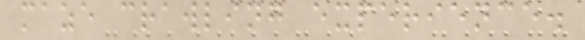maze crawling experience.
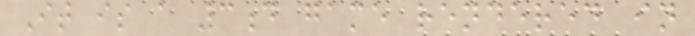It is a 3d game rendered in
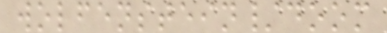wolfenstein/doom
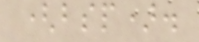(bsp).
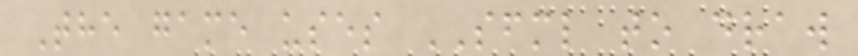The game uses SFML to draw
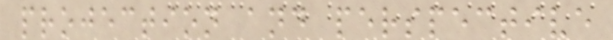projection and perspective
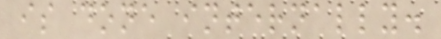is done internally.
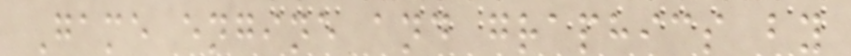Game engine and graphics by
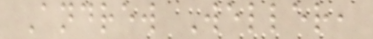Andrew Weller,
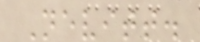Nevitt.
